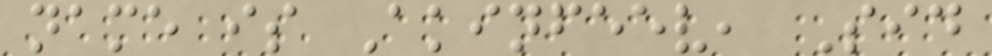name is Akinfeev, Sid
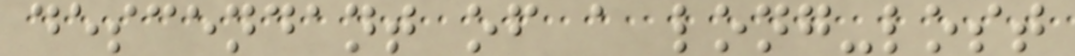descendant of a long-lost
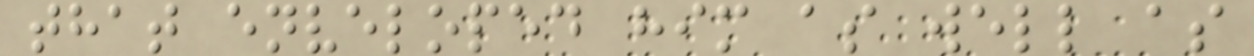that enveloped him as well as
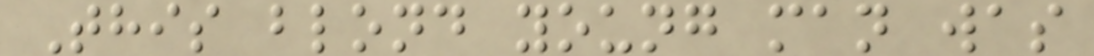This blond young man was
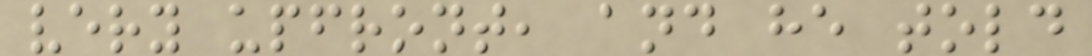very upfront, and he told
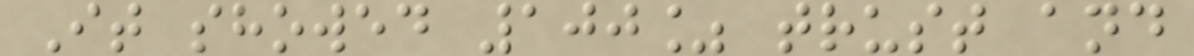It showed 100% trust and
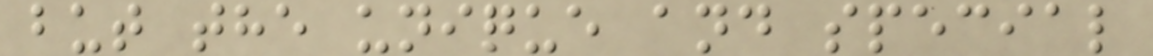but the unique and special
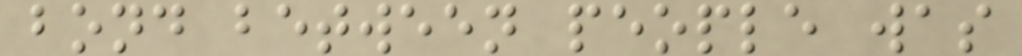bond between people was
